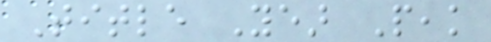Title Year Peak
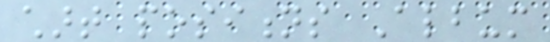chart positions Album
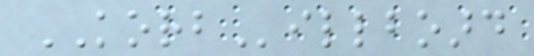KORBillboard
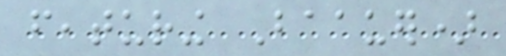featuring Baauer)
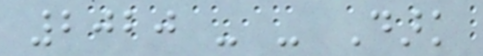2020 - - Dark
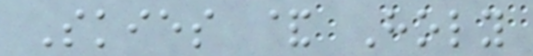Skies & Holy
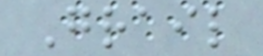Grail
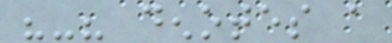"-" denotes a
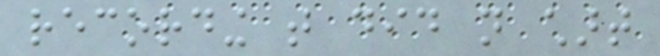recording that did not chart
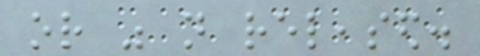or was not released.
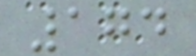174
